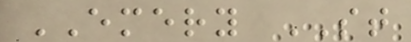EMERY ST
